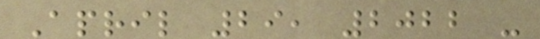April 29, 2022 -
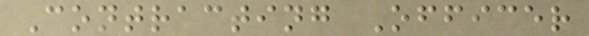Contracting Officer
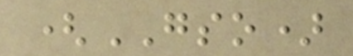(GSO)
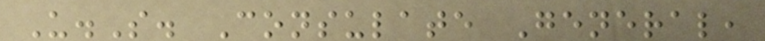U.S. Consulate General,
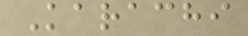Karachi
